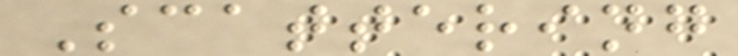Scattering
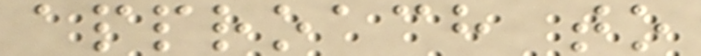approach to
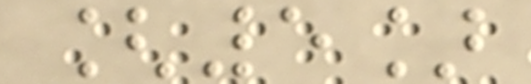[5]
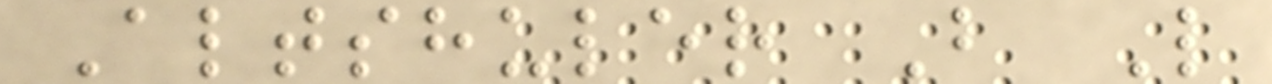Altshuler B L
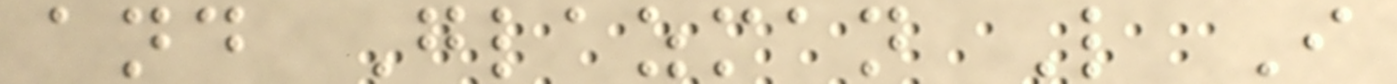and Glazman L I
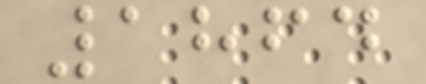1864
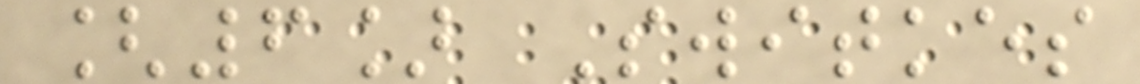[6] Switkes
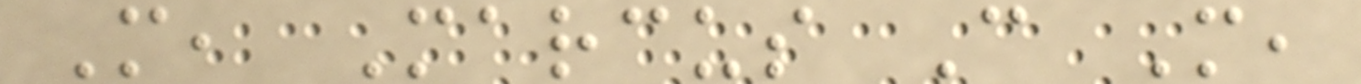M, Marcus C M,
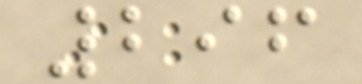296
